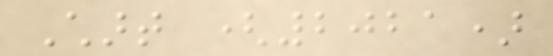Chart (2021)
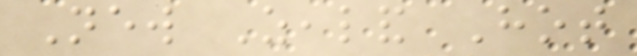New Zealand Hot
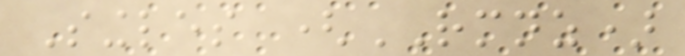Singles (RMNZ)
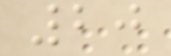20
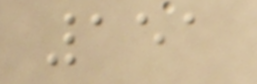151
